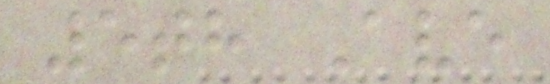5th Ave
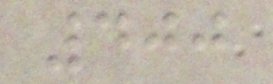400
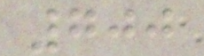700
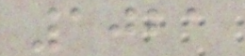1021
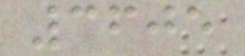3605
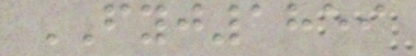FYJ1859
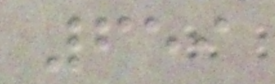659
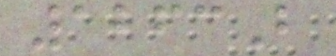1263B
